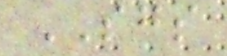SGS
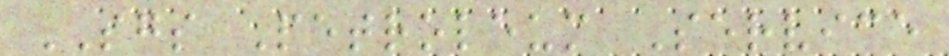SGS Petroleum Service
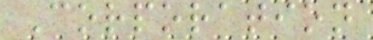Corporation
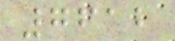7612
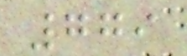779
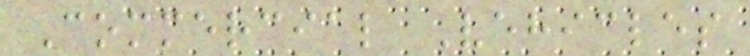Commercial Vehicles
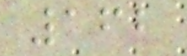162
